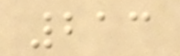213
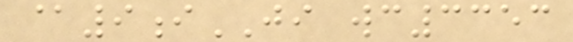@9iJI wc3353
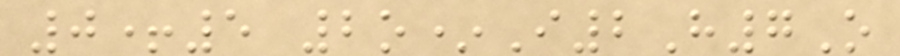0+5 2o*I2H7O
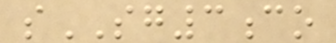sSG3co
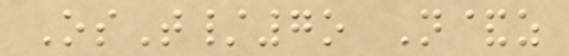OsT/7o N&z
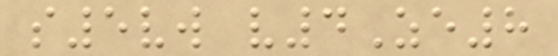s5vw v4Ze8
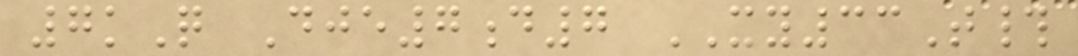7kQ Dje7d7 XY33T#
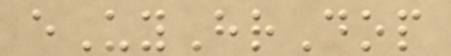eUyHrDop
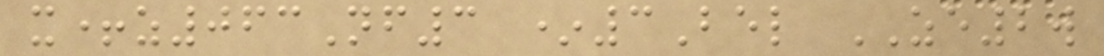x+z063Nf3 *3Bel ZE2w
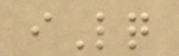iLq
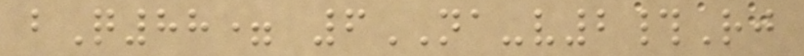bQ88= 6NA-v2#Rj
